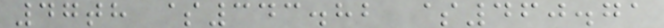47th $343.82 $460.71
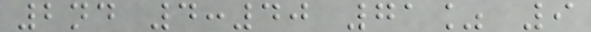2nd 4:40 71% 9
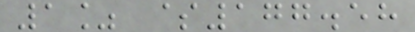1% $177.58
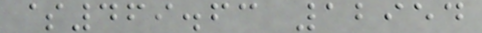$469.63 12954
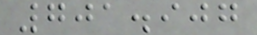701.907
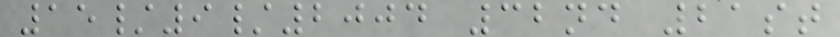15/9/2004 32nd 21st
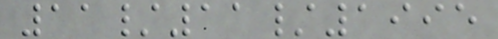11/11/1995
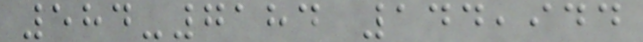584-7184 144,944
